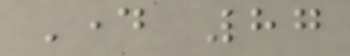Day 87
